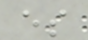es
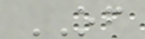OF
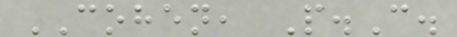COHEN, P.C.
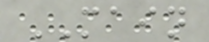MAIN
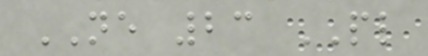NE 23 PL
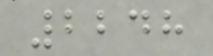2248
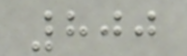800
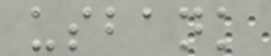usbank
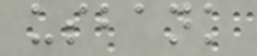usbank
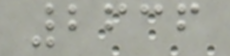2636
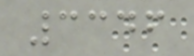3346
